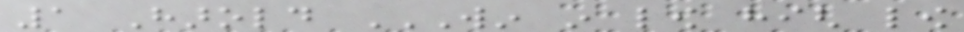1 Harold WIN IN LOW HIGH LOW
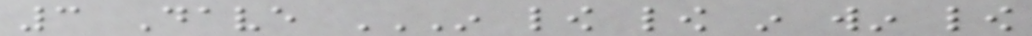3 Dave IN LOW LOW IN WIN LOW
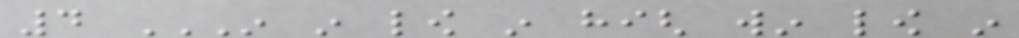4 IN IN LOW IN HIGH WIN LOW IN
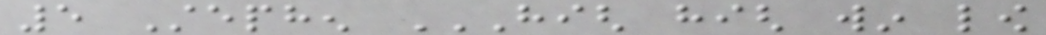5 Stephen HIGH HIGH WIN LOW
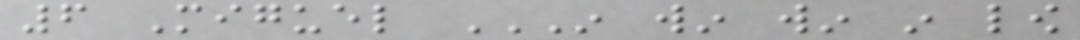6 Miguel IN WIN WIN IN LOW
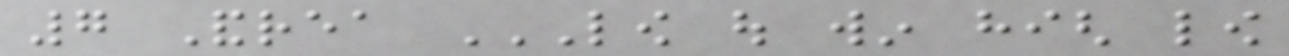7 Andrea LOW OUT WIN HIGH LOW
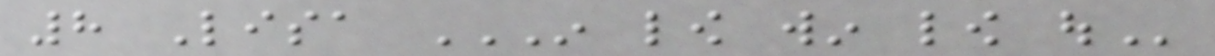8 Lisa IN LOW WIN LOW OUT
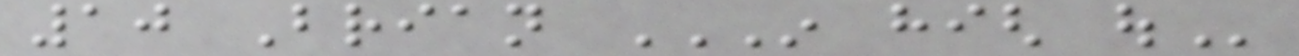10 Brian IN HIGH OUT
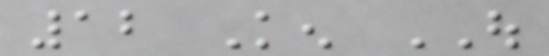12 Ken OUT
